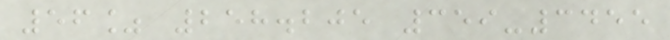56% 258.205 359-3455
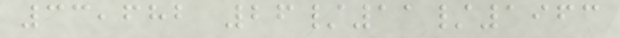33,682 26/11/1963
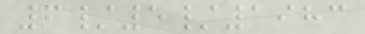6/5/1983
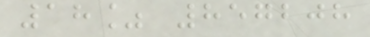18% 857208
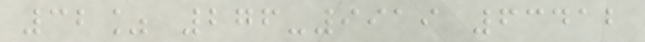32% 276-9919 63412
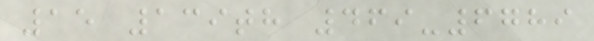15 139th 469-6789
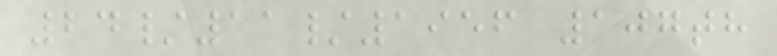24/11/1956 107th
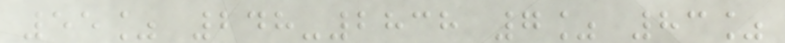55% 248-2838 7% 83%
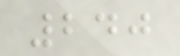240
